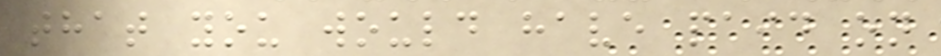that you would have paid on
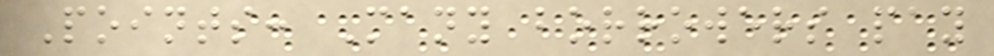Points: Many borrowers pay
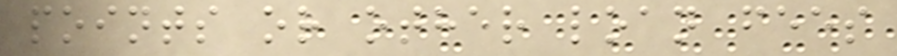points or other loan fees
